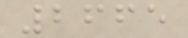2665
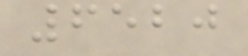6520
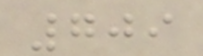709
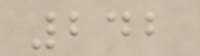242
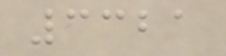3321
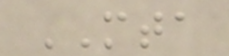MTA
